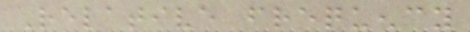Relative frequency
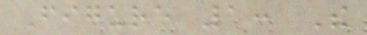Figure 1: The
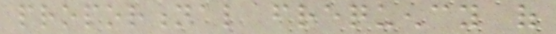proportional frequency of
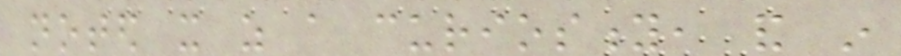noted it as a curiosity, and in
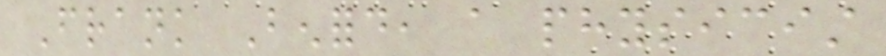Frank Benford, a physicist
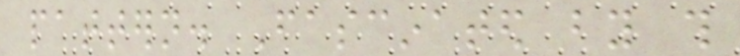pattern. Fascinated by this
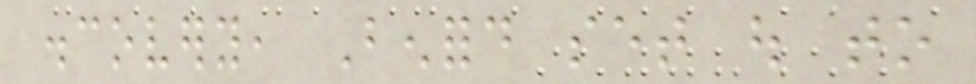discovery, Benford set out to
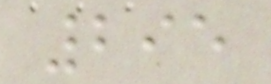295
